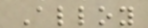Alloy
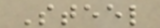Steel
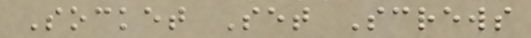Socket Set Screws
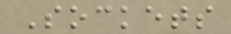Sockets
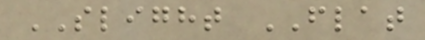SLIGHT FLAT
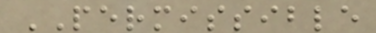PERMISSIBLE
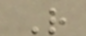R
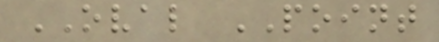OVAL POINT
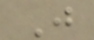J
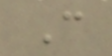C
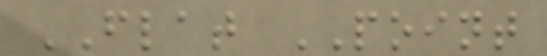FLAT POINT
